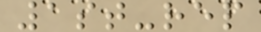1st-rep
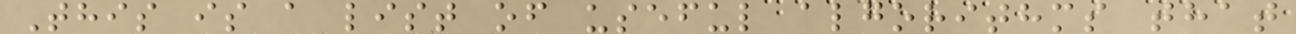This is a list of useful algorithms that
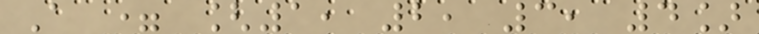A = [1, 2, 3, 4]
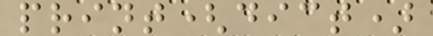print(dict)
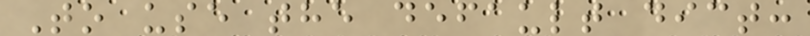To use the default dict:
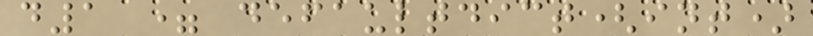d1 = defaultdict(int)
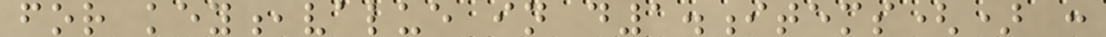for key,value in d1.items() :
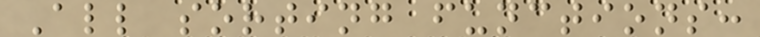All sorting functions:
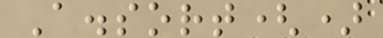A.sort()
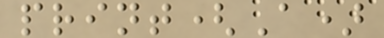print(A)
